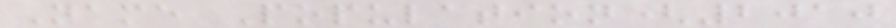Name Population(2010
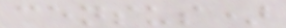census)
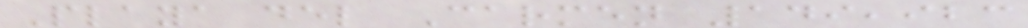Playa del Carmen 149,923
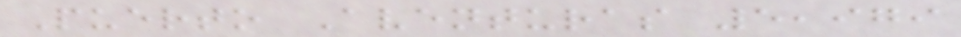Puerto Aventuras 5,979
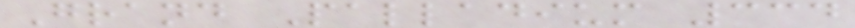Grand Palladium 334
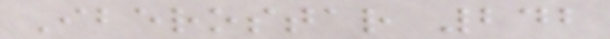Iberostar 242
